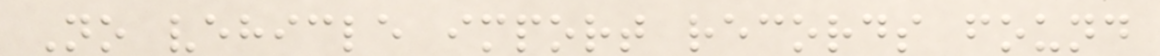No vehicle import records found
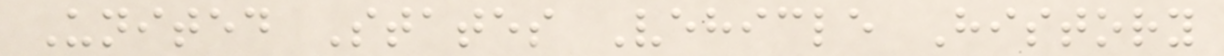United States Vehicle History
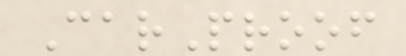CarProof
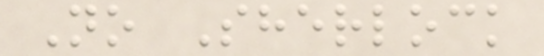No Sherlock
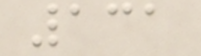131
